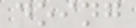doing
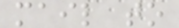mail to
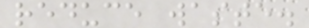reduce waste.
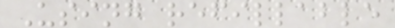Using refillable
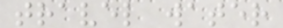travel water
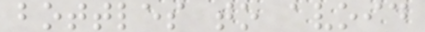bottles to avoid
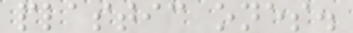plastic ones.
